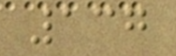137
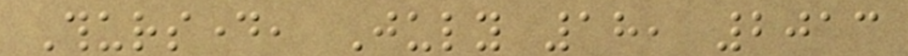Thursday, July 18, 2013
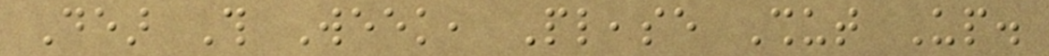Dear This Week, Please Shut Up.
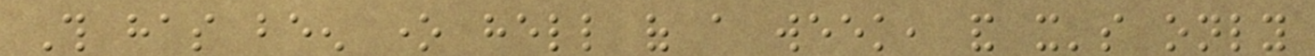This has been one hell of a week, and it's only
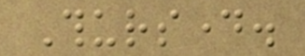Thursday.
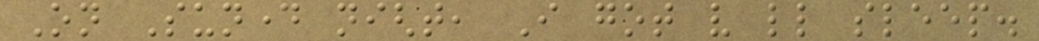On Sunday night, I got very little sleep.
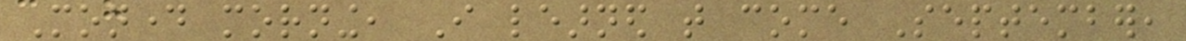Monday morning, I learned that come September,
